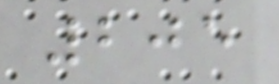205
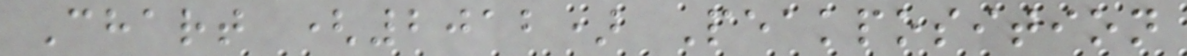Chart (2012) Peakposition
